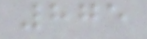875
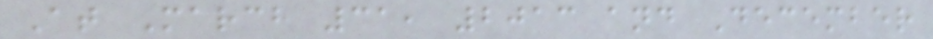At March 31, 2013 and December
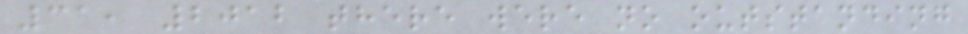31, 2012 there were no outstanding
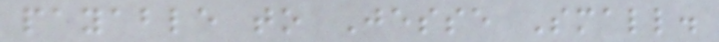payable to Jesse Small.
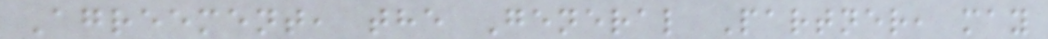Agreement, the General Partner, may
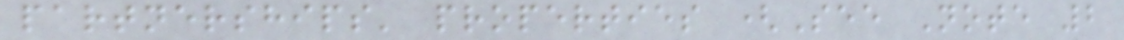partnerships' properties (See Note 2
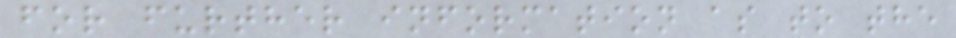for further information as to the
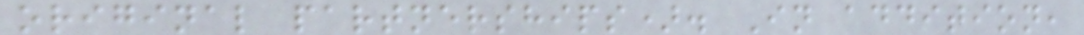original partnerships). In addition,
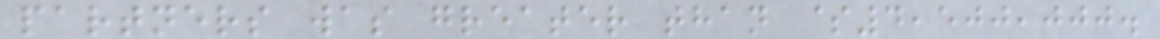partners was greater than $4,500,000.
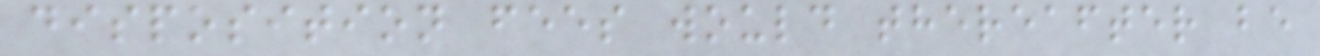disposition fees would thereafter be
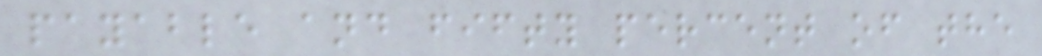payable and fifty percent of the
